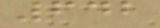642
